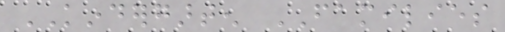KINDERGARTEN FAMILIES
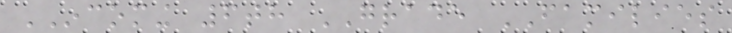INCOMING 6th GRADE FAMILIES
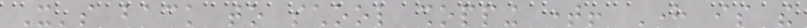It's back to school shopping time! Here is the
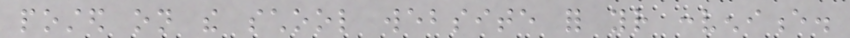posted on the school website for your convenience.
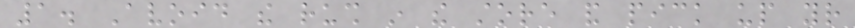1. Avoid the rush in the store and pick up your
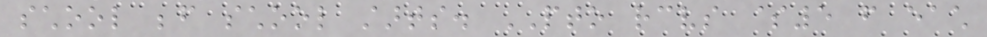school before school starts. PTO receives $5 from each
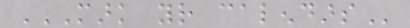MARK YOUR CALENDARS
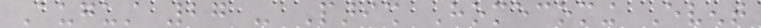August 27 - Parish Homecoming Event
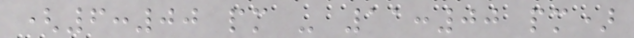(6:00 pm - 11:00 pm)
